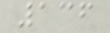136
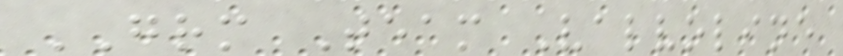GRM Team Valvoline
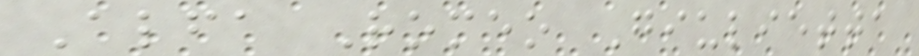Alfa Romeo Giulietta
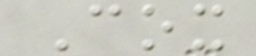Cox
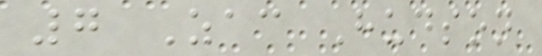7 Zac Hudson
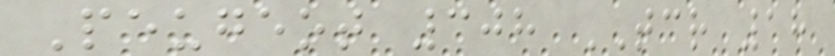Peugeot 308 TCR 18
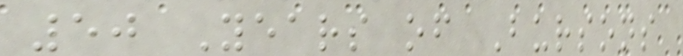50 Years of Bursons
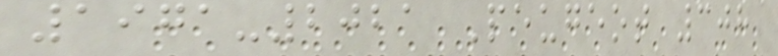1971-2021 Peugeot 308
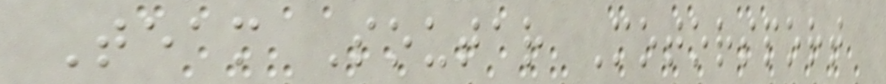Team Soutar Motorsport
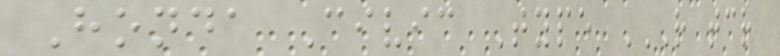Honda Civic Type R TCR
